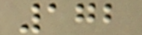172
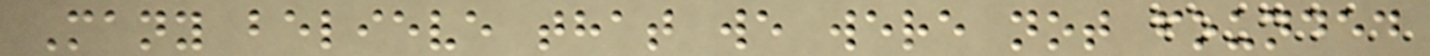Many believe that we were not founded
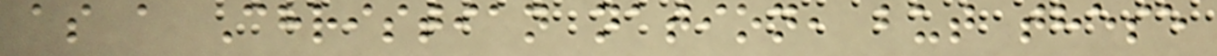as a Christian nation, but these
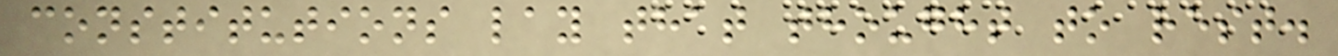constitutions lay that thought to rest.
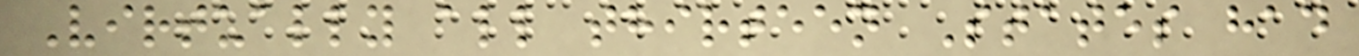Virtually all thirteen States had
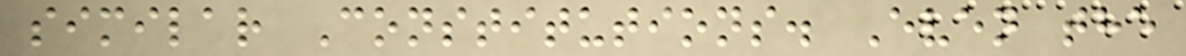similar Constitutions. Even the
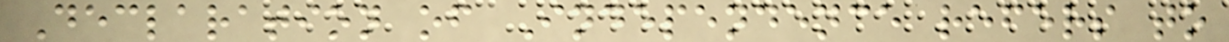Declaration of Independence refers to
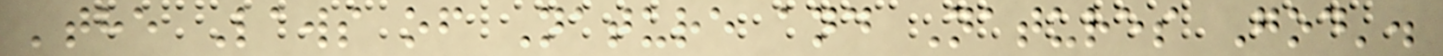'the Laws of Nature and Natures God'.
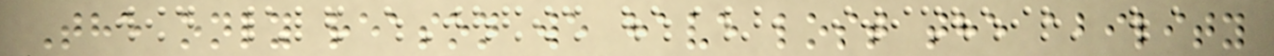The only reason we have lost the ability
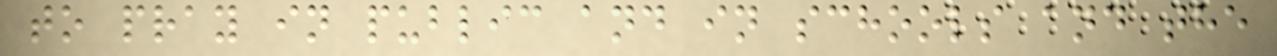to pray in public and in schools and the
